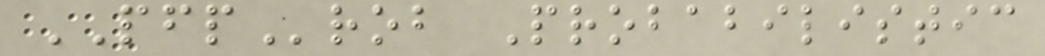PFProb Probabilistic
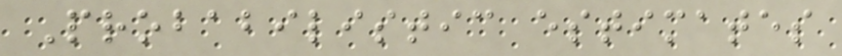Probabilistic estimates
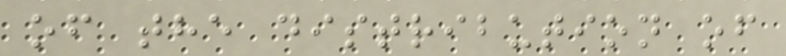of the distribution of
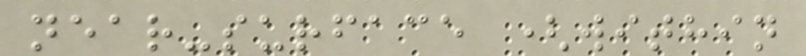near-surface (within
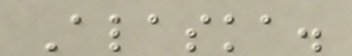Alaska.
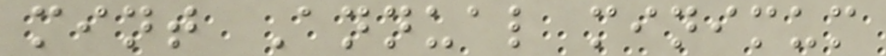mint Annual minimum
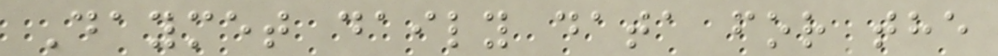Daymet daily data for the
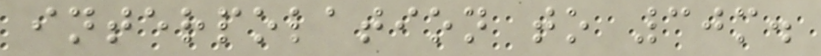interpolation to 30m.
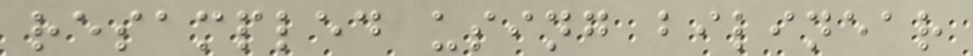resampled using bilinear
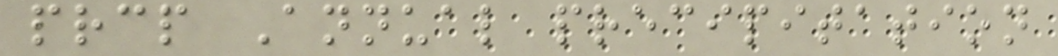prcp Annual precipitation
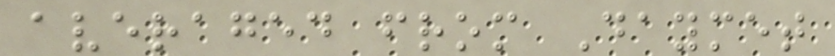averaged from Daymet
